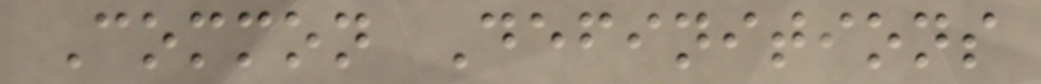Common Definitions
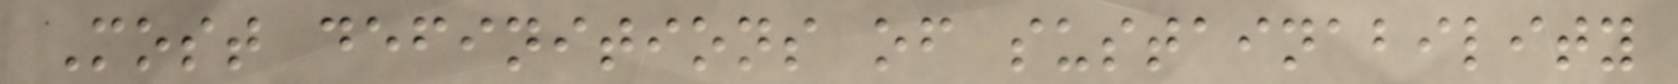Most definitions of sustainability
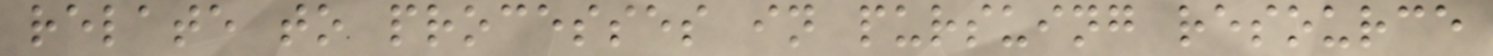relate to processes in pursuing resource
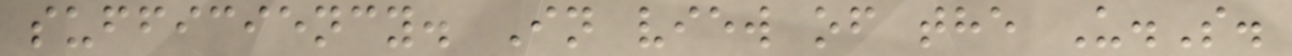sufficiency. In view of the U.S.
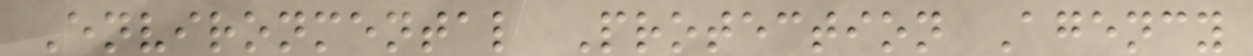Environmental Protection Agency
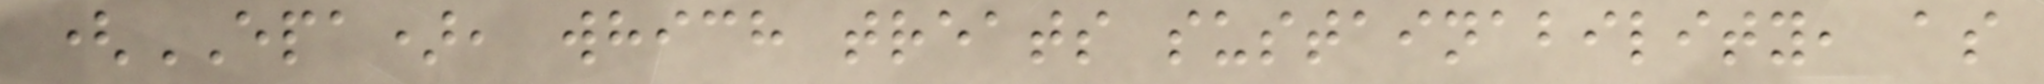(EPA), which treats sustainability, as
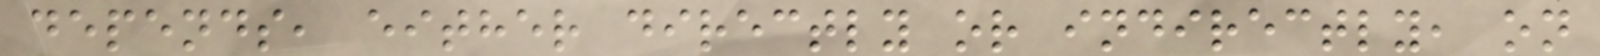depends, either directly or indirectly, on
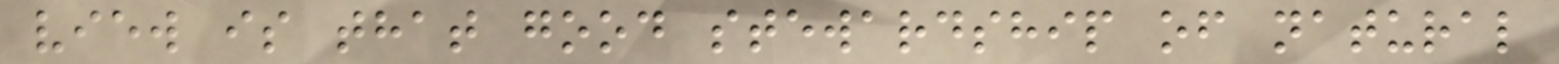view is that good stewardship of natural
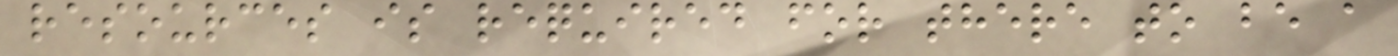resources is required for there to be a
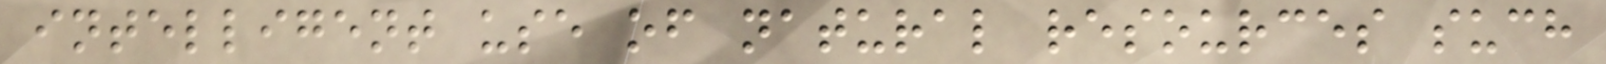intelligent use of natural resources such
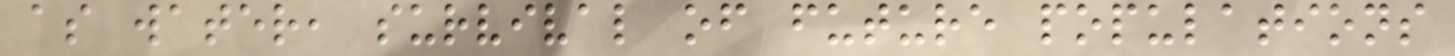as water, survival of future populations
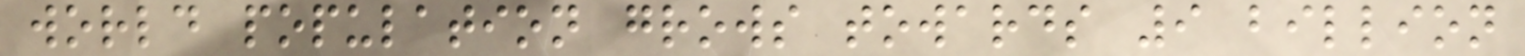world population grows towards 9 billion
